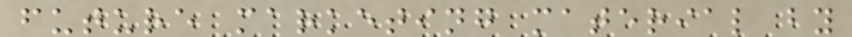future marketing material by
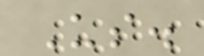Us.
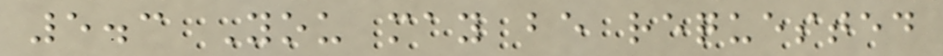5.3 You may be requested
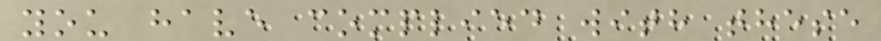you have complied with these
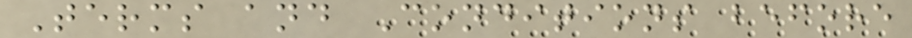Terms and Conditions before
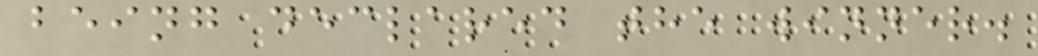being declared the winner.
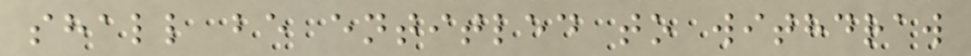shall be entitled to withdraw
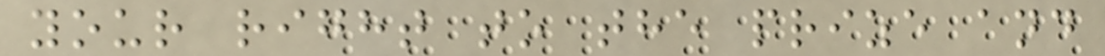your right to the prize and
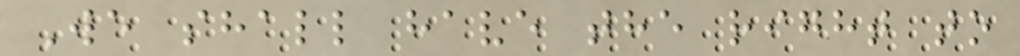We shall have the right to
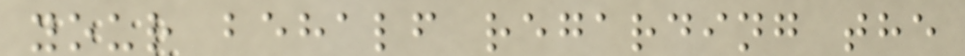your behalf regarding the
